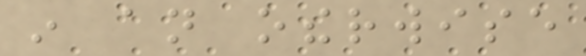in an otherwise
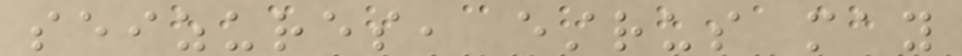seizures, estrus may
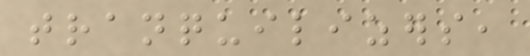tranquilizers,
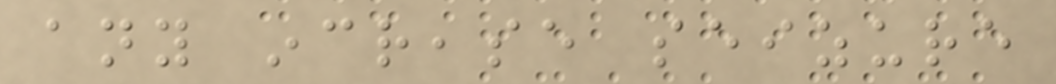any increase seizure
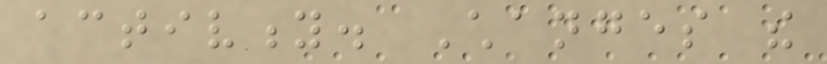activity. Changes the
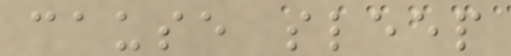cause sleep
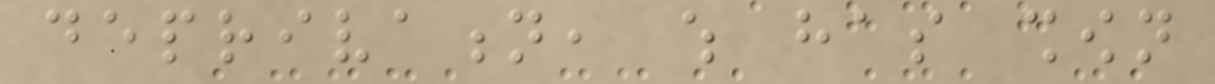deprivation, which has shown
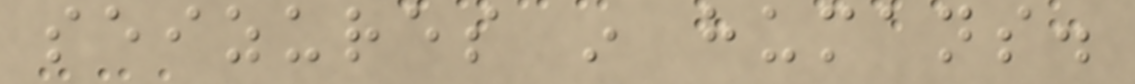seizures in humans.
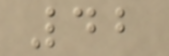42
